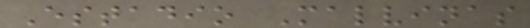Estadio Malvinas
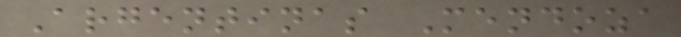Argentinas Mendoza
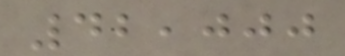42,000
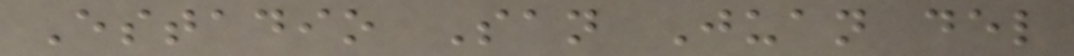Estadio San Juan del
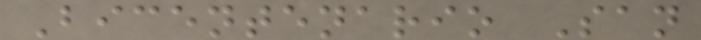Bicentenario San
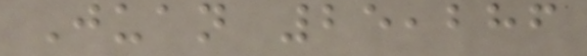Juan 25,286
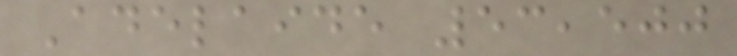Adelaide 53,500
